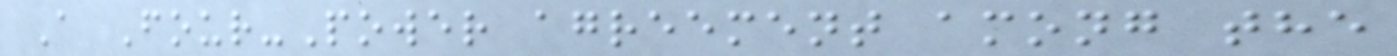A Four-Power agreement among the
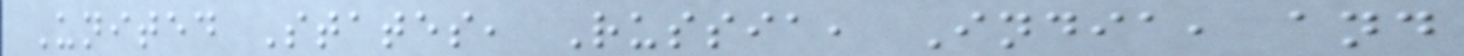United States, Russia, India, and
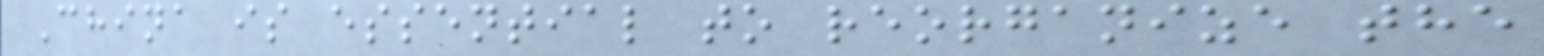China is essential to reorganize the
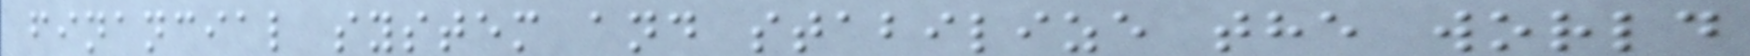financial system and stabilize the world
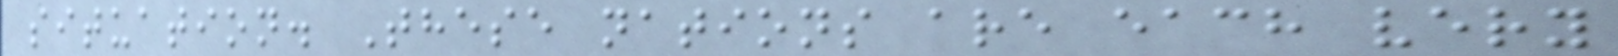situation. These nations are each very
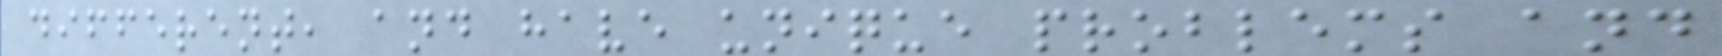different, and have unique problems and
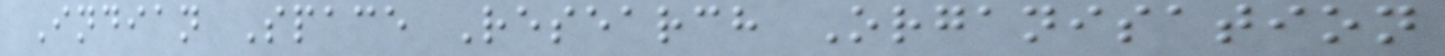Indian Space Research Organisation
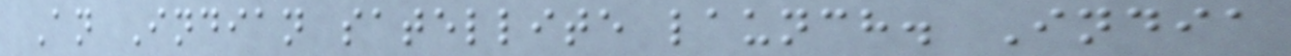An Indian satellite launch. India
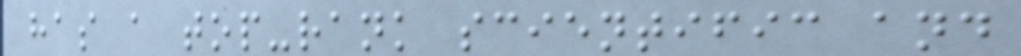has a top-rank scientific and
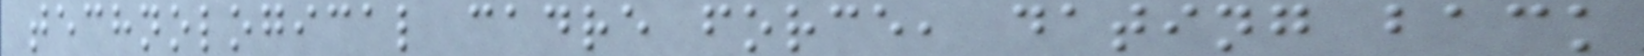technological cadre force, dating back
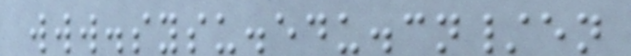www.sysu.edu.cn/en
